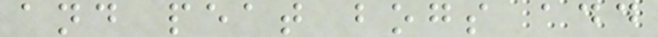and peat bogs add
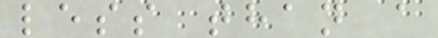less than a
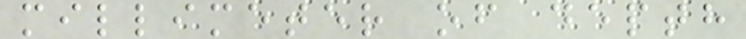millimeter of depth
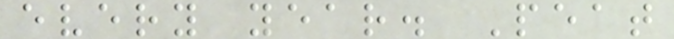every year. Peat
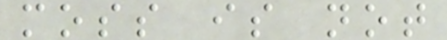moss is not
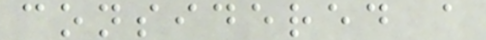considered a
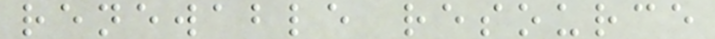renewable resource
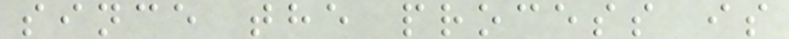since the process is
